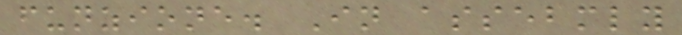funzione. In assebmly
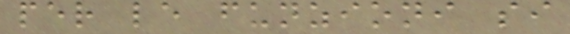per le funzioni si
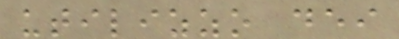utilizzo dei
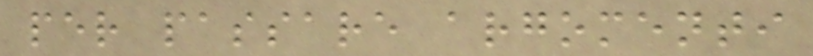per passare argomenti
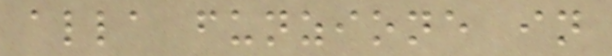alla funzione in
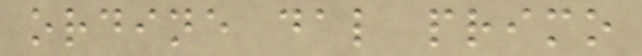ordine dal primo
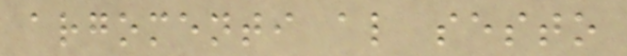argomenti al sesto
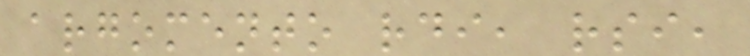argomento rdi, rsi,
